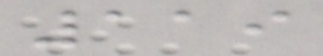119
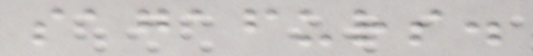sagafurs.
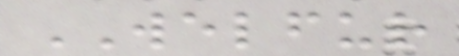WELFUR
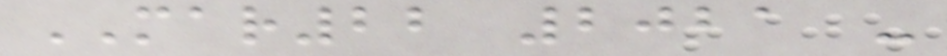MAR22 2021 -
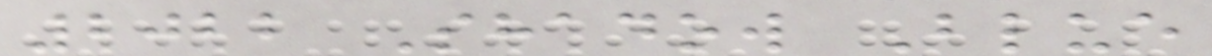2022 Shadow Blue
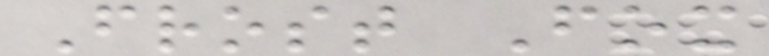Frost Fox
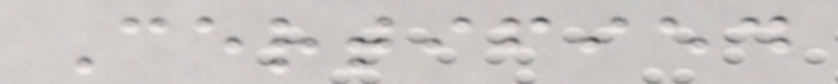Certified
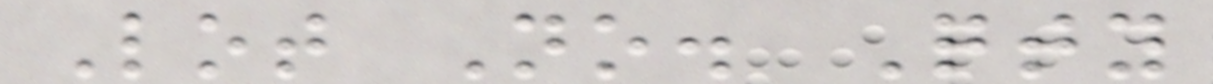Lot No. Qty
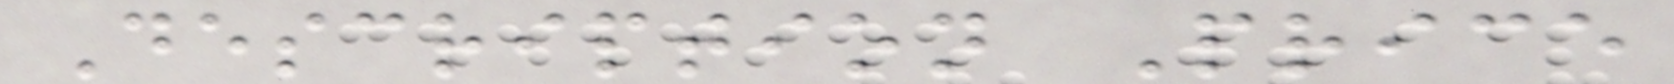Description Price
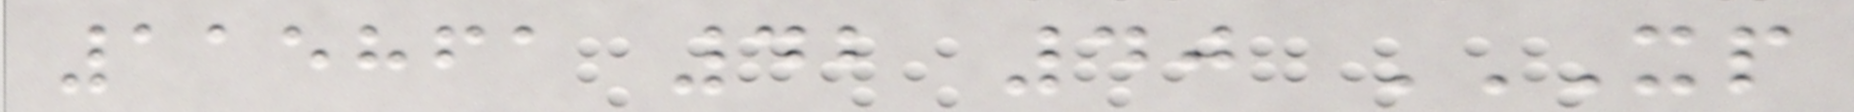115861 42 40 XP
